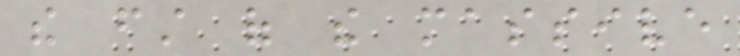the first of the massive
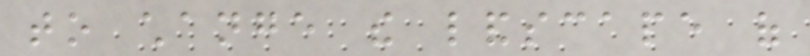to change the landscape of
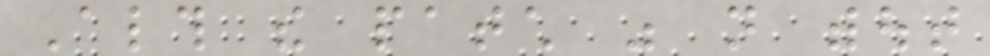Although the patch was not without
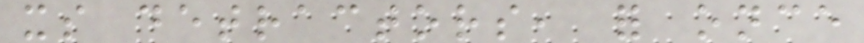its detractors, for once
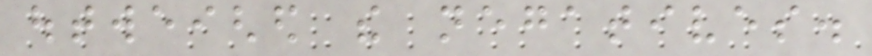outweighed the negatives.
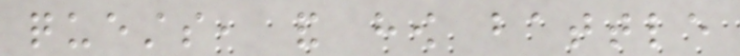quests, and how battle
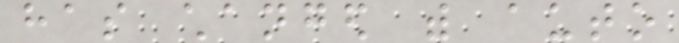has changed with auto
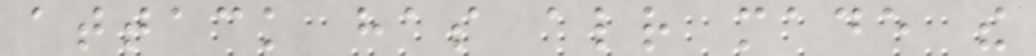attack has already made the
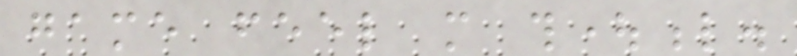game feel more thoughtful.
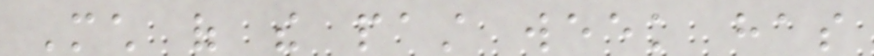Much of the past week has
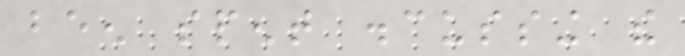been spent discussing the
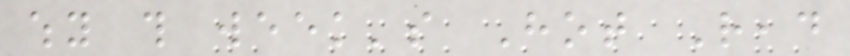why this week's Hot Read
